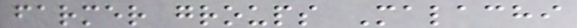farmer groups Malachi
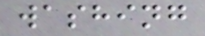washing
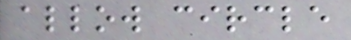allow circle
